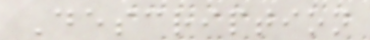Description
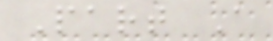Part A
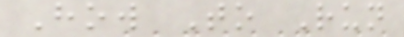How To Run
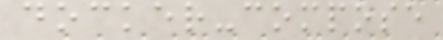docker-compose
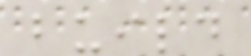build
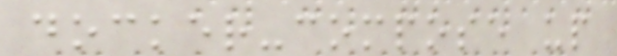docker-compose up
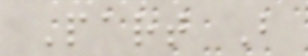Part B
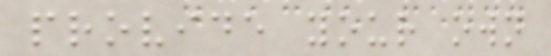provide your own
